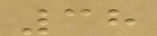38
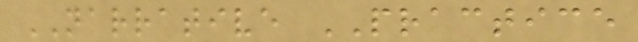NARRATIVE PRACTICE
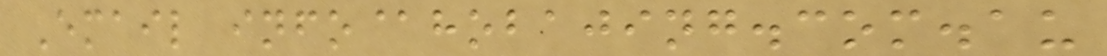Email info@hobajing.com.au
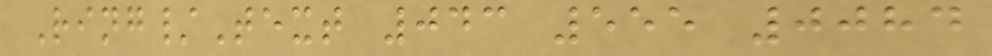Ring/Text 043 555 0084
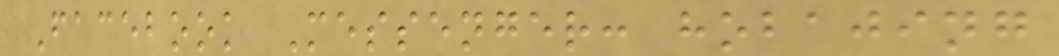Facebook Messenger: hobajing
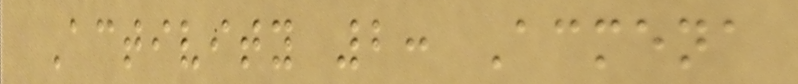Activity 2: Acmena
